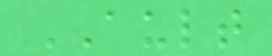AULT
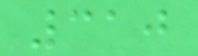310
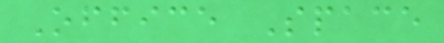Office Space
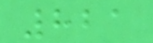821
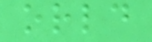orld
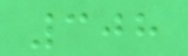308
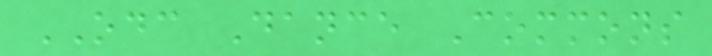ODC Dance Commons
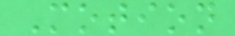Motion
